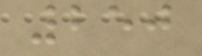250
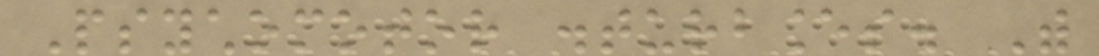Psychomotor disturbances. With
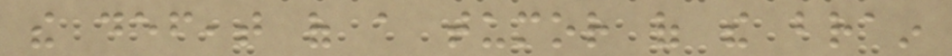the defeat of a tumor of the brain
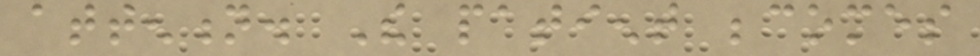attention. The patient becomes
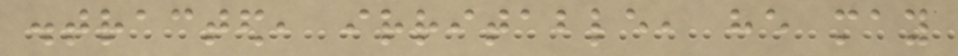distracted, irritable, he may
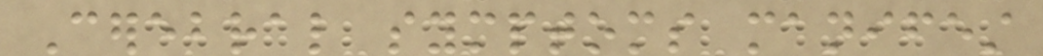Cerebral symptoms manifest
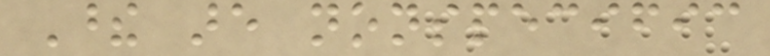These are nonspecific
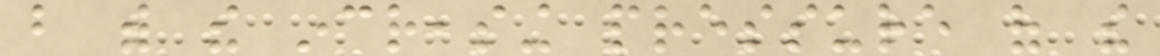but with the increasing pressure of the
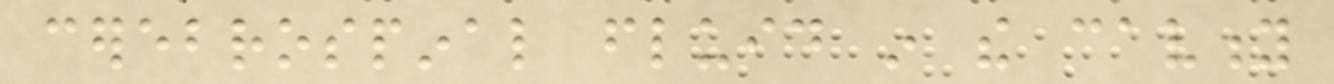cerebrospinal fluid in the cavity
